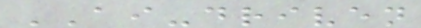AI-driven
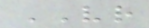VR
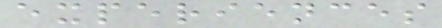experiences
